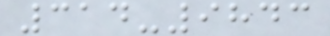314-9843
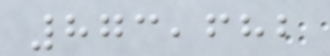873,682
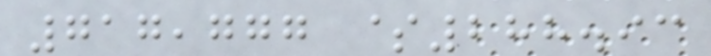717,777 $288.93
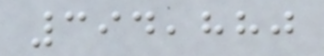394,880
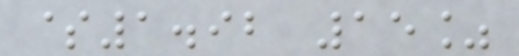$1.92 15%
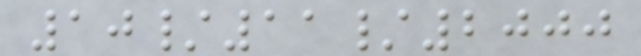10/11/2000
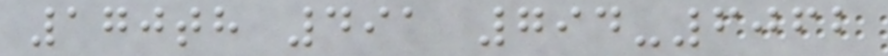170th 491 794-6062
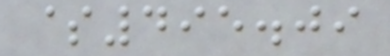$495.09
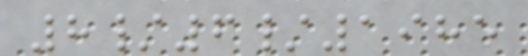8/6/1985
